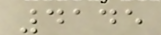4145
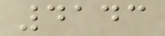4143
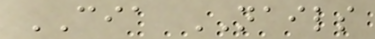CIA NAILS
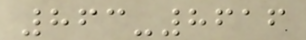863-8616
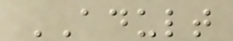ADULT
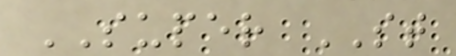SUPER ST
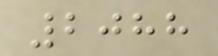2088
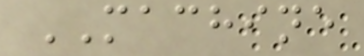MACHINE
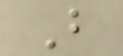B
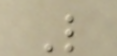L
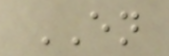EN
